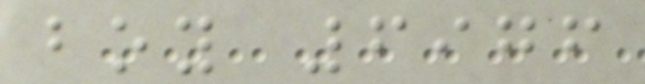boy 6976
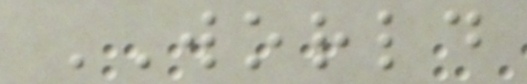WORLD
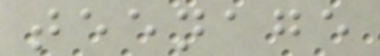teenage
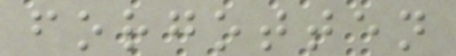forgotten
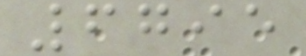6795
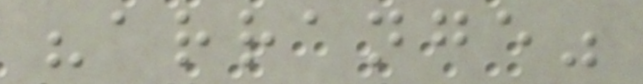"arrange"
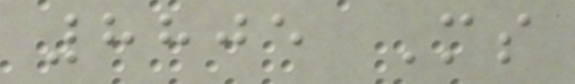8805 Ms
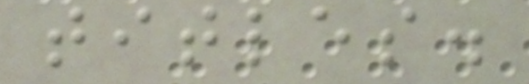titles.
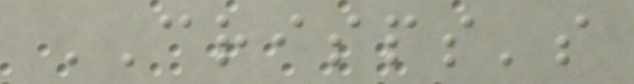CRISPS's
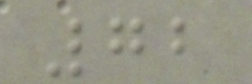72
